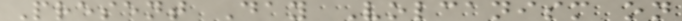Present Day Volcanism on
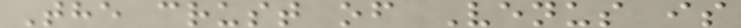The crust of Venus is
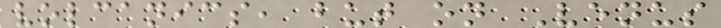volcanics, but on Venus
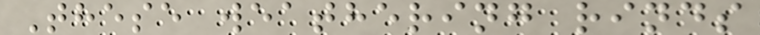These weathering rinds
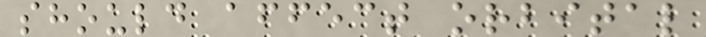should affect orbital
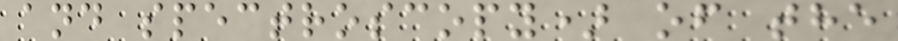and spectroscopy) of the
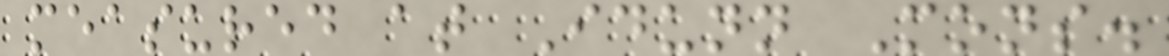measured at Idunn Mons.
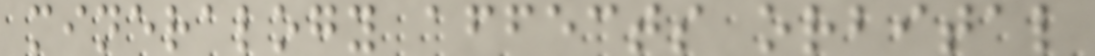mineralogy affects orbital
